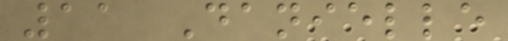11 Danielle
